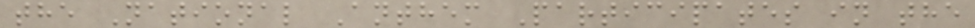the National Anthem Participates in the
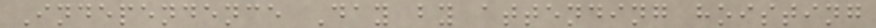Independence Day by attending hoisting
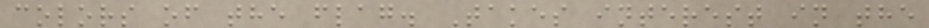colors of the flag. Takes interest in the
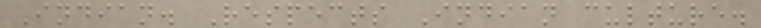Indian. Respects Indian culture.
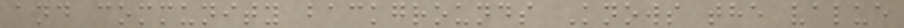and community backgrounds Knows the value
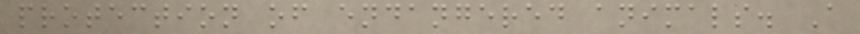protection of endangered animals. A
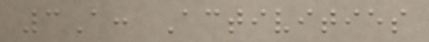3A: Activities
